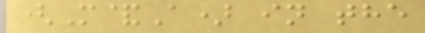(M&A) in the
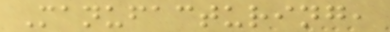Manufacturing,
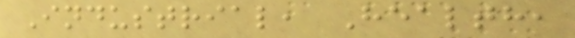Industrial, Health,
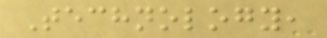Technology,
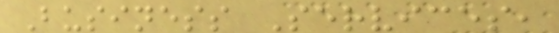Business Services,
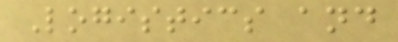Logistics and
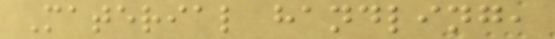Material handling,
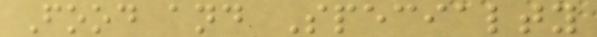Food and Specialty
